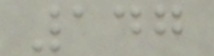147
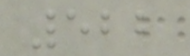522
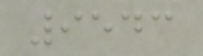9543
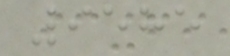9585
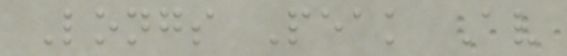Longs Peak Av
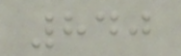840
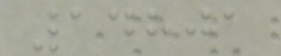14801
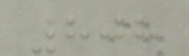808
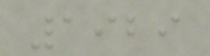1929
